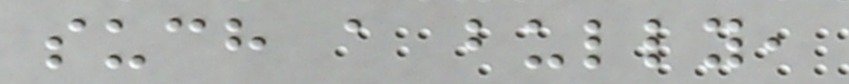such a bully,
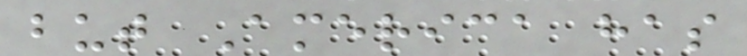but America has
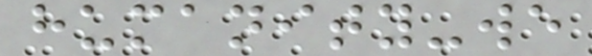humanity-we
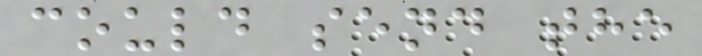could send the
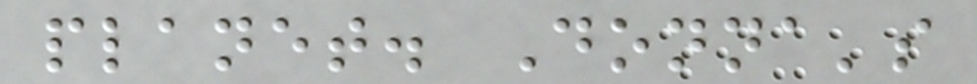planet. Donna's
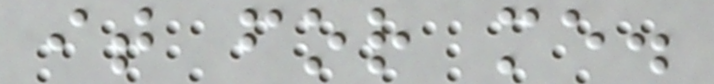it for me.
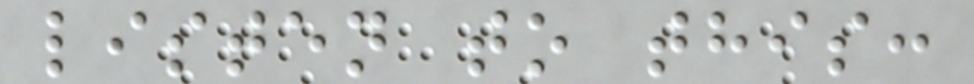listen to this:
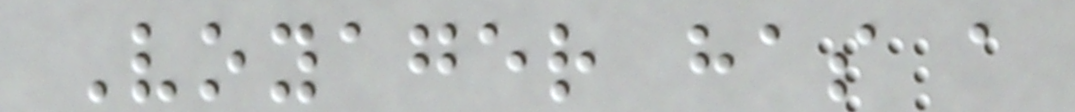Voyager has a
